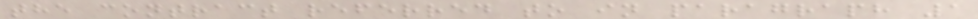the contract referred to in paragraph 1
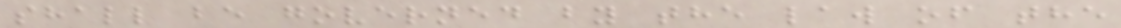shall be governed by the law of the
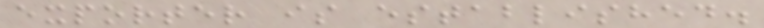exporter is established.
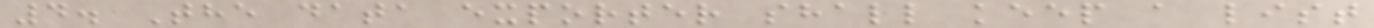4. The data exporter shall keep a list
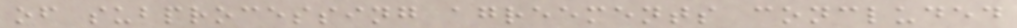of subprocessing agreements concluded
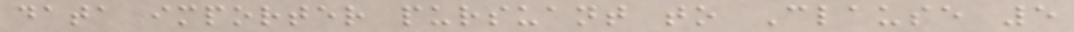data importer pursuant to Clause 5
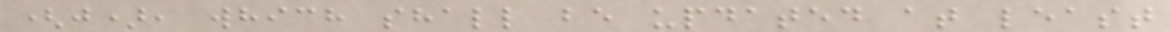(j), which shall be updated at least
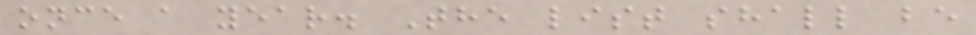once a year. The list shall be
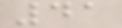41
